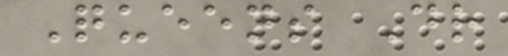Queens Dr
